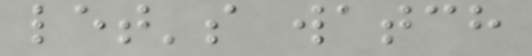let's watch
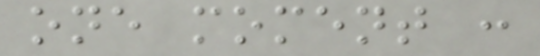one moment :
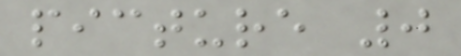picture 0
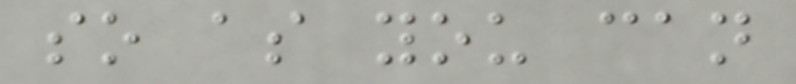so as you can
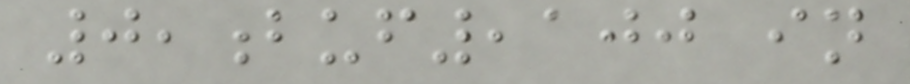0,buf,100 in
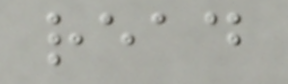read
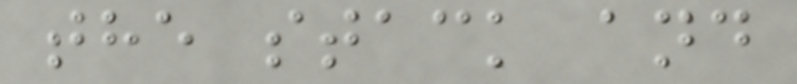the stack and
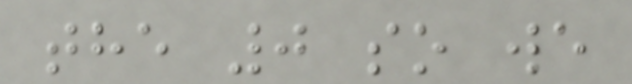the 0 so we
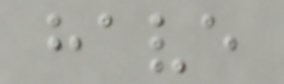have
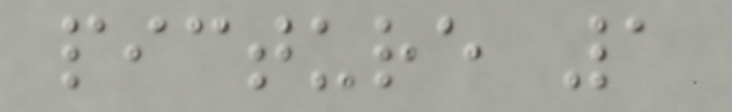picture 1
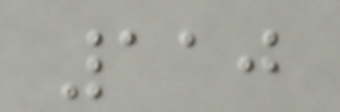110
